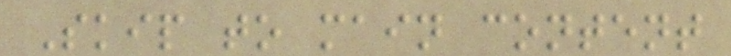Skip to main content
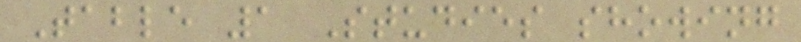Table 1 Studies showing
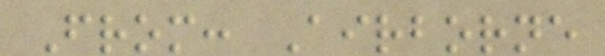From: Airborne
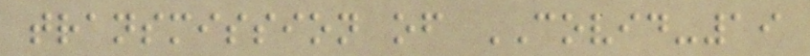transmission of COVID-19
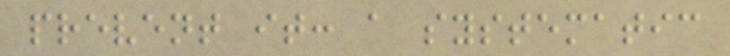prevent it: a systematic
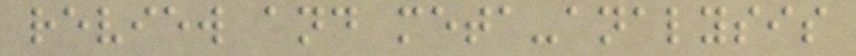review and meta-analysis
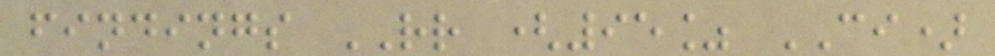findings RR (95% CI)
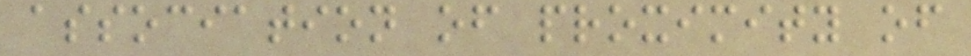association of proximity of
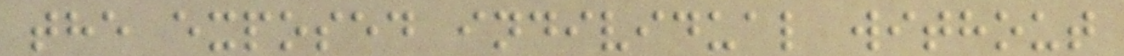the exposed individual without
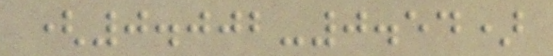(0.002-0.54)
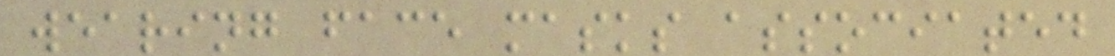wearing face masks associated
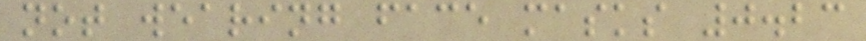not wearing face masks 0.23
